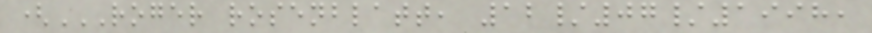(ROGER ROSENBLATT, 12/07/1998,
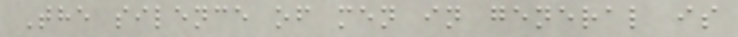The silence of men in general is
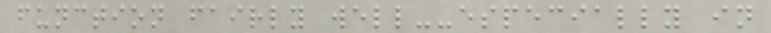function fairly well--especially in
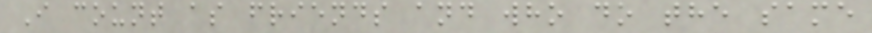I count as friends and who do the same
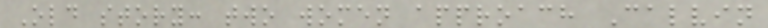Old story: two women approach Calvin
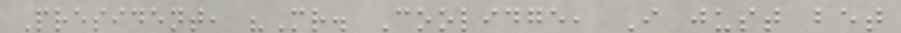President, "Mr. Coolidge, I just bet
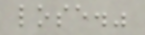lose."
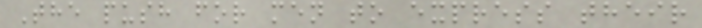The push for men to express their
